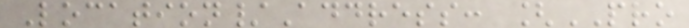Location/Address: [PRO
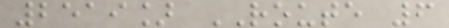2519] ROUTE 6
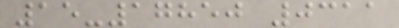15-17850 0311
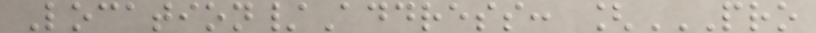Location/Address: [PRO
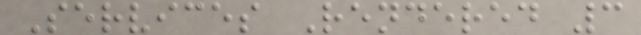Services Rendered 3
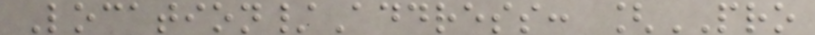Location/Address: [PRO
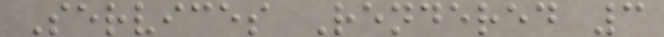Services Rendered 3
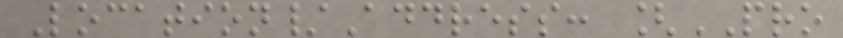Location/Address: [PRO
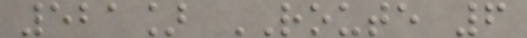521] ROUTE 6
